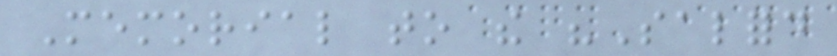Memorial to the "Salford
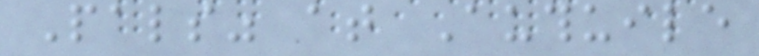Pals" at Authuile
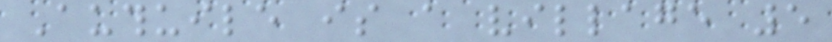Authuile is a village 5
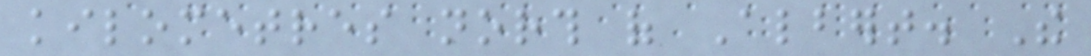kilometres north of Albert. The
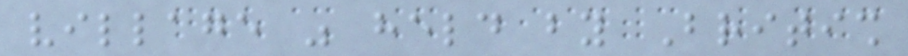village was held by British
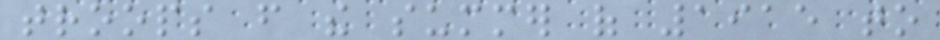troops from the summer of 1915 to
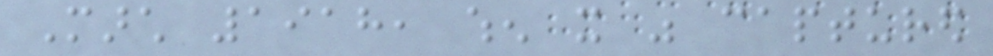March 1918, when it was captured
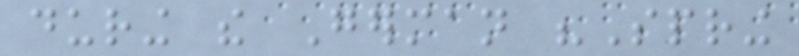during the German "Spring
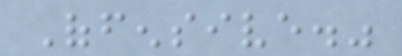Offensive."
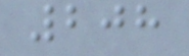208
